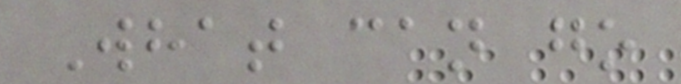What can go
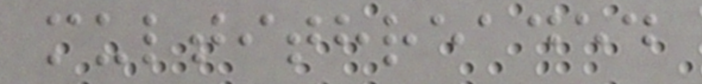multithreaded
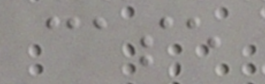case
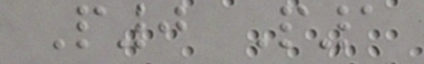P0 P1
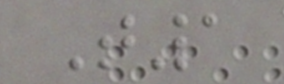T1
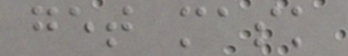get mask
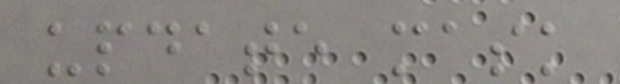update mask
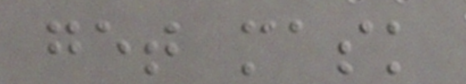get mask
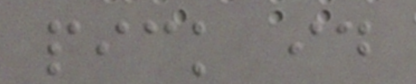pick id
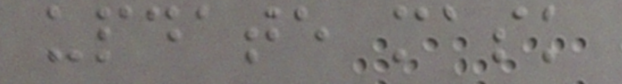update mask
